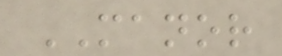MANOR
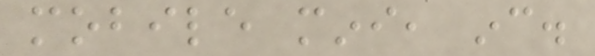mobile mini, inc.
